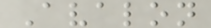Avalon
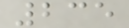235
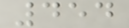454
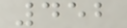452
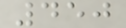450
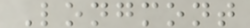Longmont
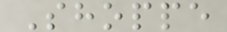Shoppe
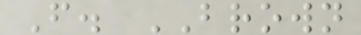F. BROWN
